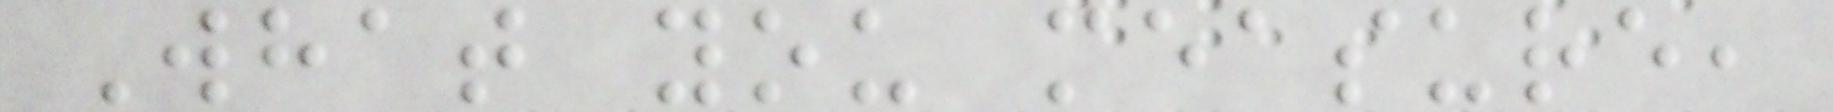What you measure,
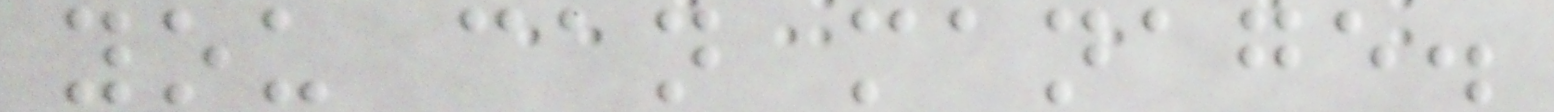you can manage.
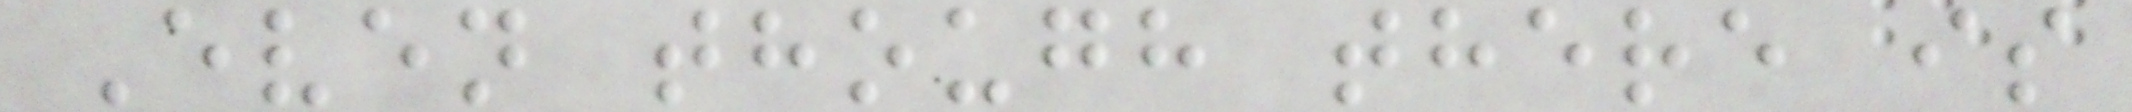Even though there is
